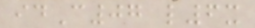idC07 l6x
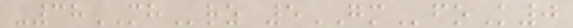-38MHrz 5GMfoK0
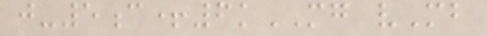j-5c+6kMG vMb
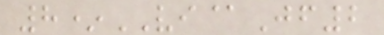8*VI@Jf2
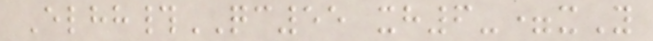Elhh#QC55 xh6-=xY
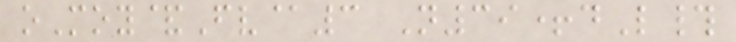oMoy&Fv@3 N39+dL#
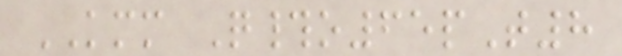KMM Q#o65pT8
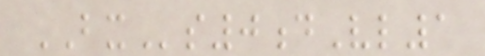BXs0dVl1
